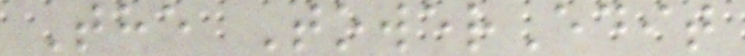The TowerEdit
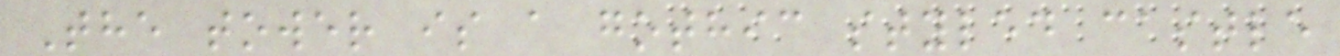The tower is a gothic styled castle
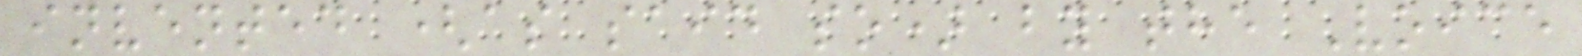invented (as said so) by the Voice
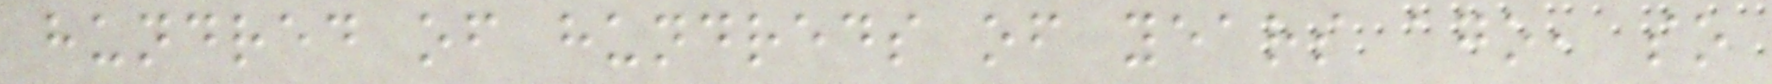hundred of hundreds of years ago, so
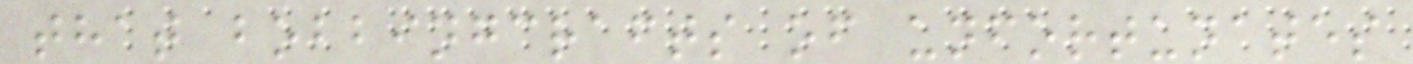that bobbingcrafts of unfortunates
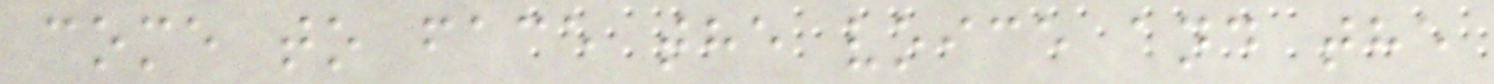come to face the voice and the
